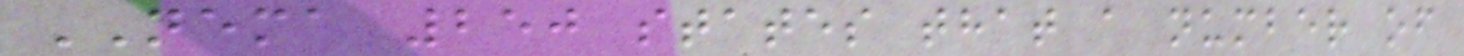NEMA 250 states that a number of
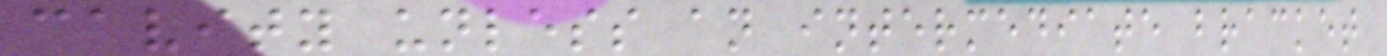cavity unless an intermediate bracket
